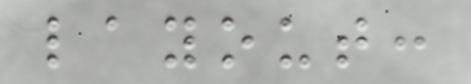layout:
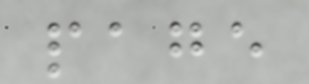page
